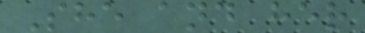She and her
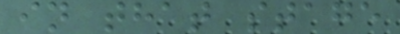in that stage
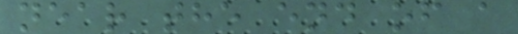near the end of a
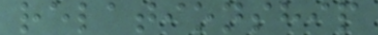relationship
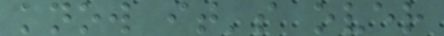know it's over
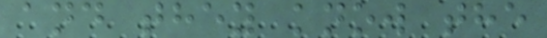and they know the
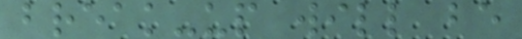break-up will be
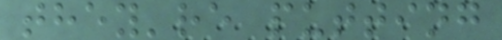they're putting
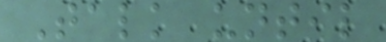Talk until
